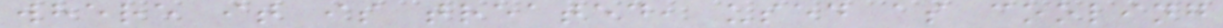where it is treated, used as cooling
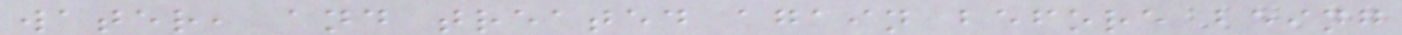water, and treated again before being
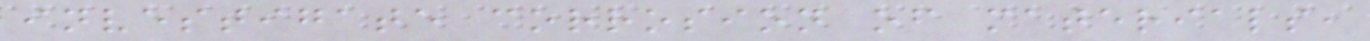investigate corrosion of materials,
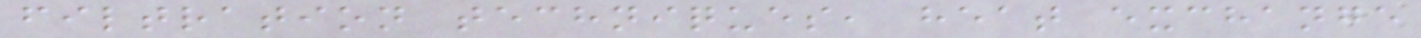filtration techniques, heat exchange
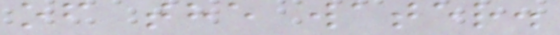of the water.
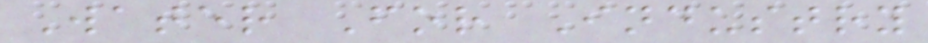Water For Industry
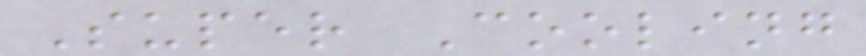Super Cooling
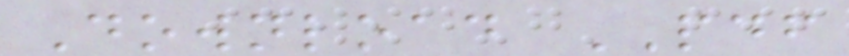Download PDF
